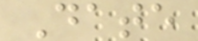Date
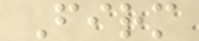Firm
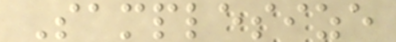Samplesize
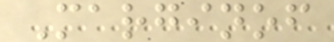Marginof
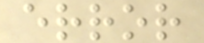error
